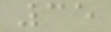35
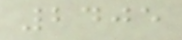2405
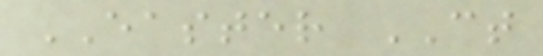EASTER CT
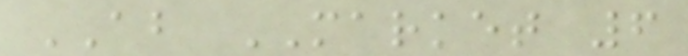AB MARKET 6
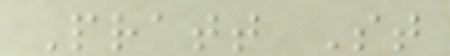Pratt St
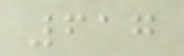617
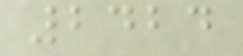2424
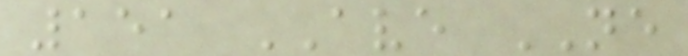151 AVE NE
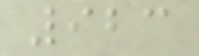923
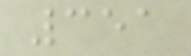351
